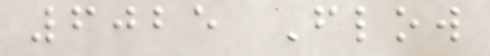6025 Flow
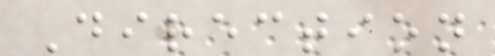Direction
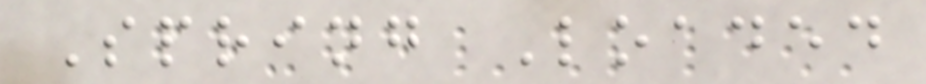Spring Loaded
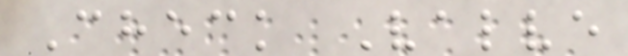Check Valve
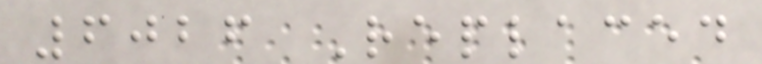6026 Replaced
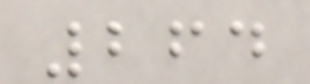264
